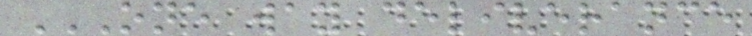ONE WAY DELIVERANCE
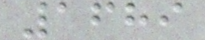1689
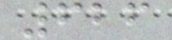626
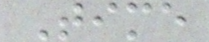Time
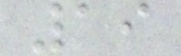19
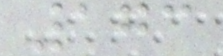173
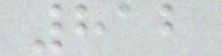812
